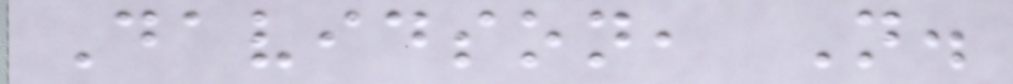Davidson, N.
